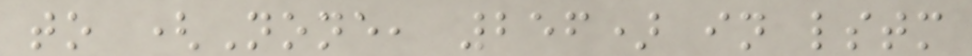to (None, 256) in lstm
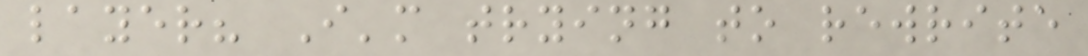layer? I'm trying to rewrite
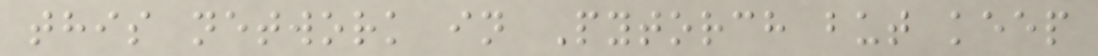this network in Pytorch but keep
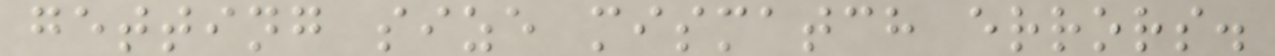getting size mismatch errors.
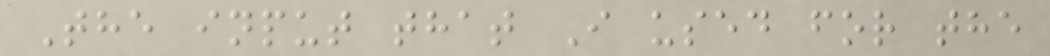The input that I used for the
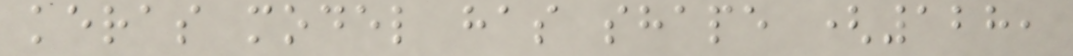keras model has shape (128,
